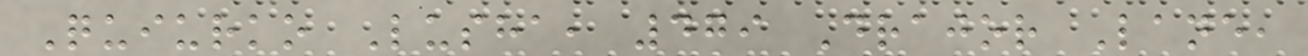Quiurko Lusha, 479 Drajor Lane,
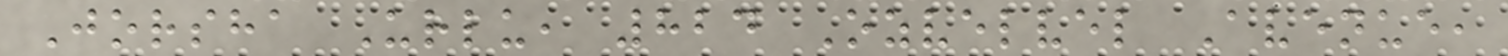Jorsha Urlu, 824 Ozvelvel Avenue,
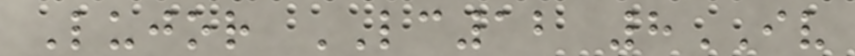Lujor LC12 8IV
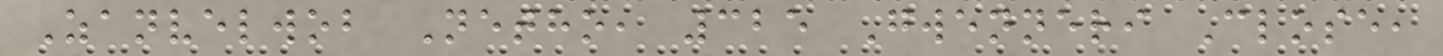Zanvelwob Netho, 325 Gwenneri Close,
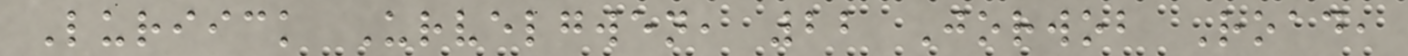Luriick Urvelgwen, 22 Jorwob Road,
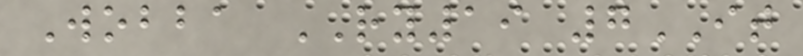Wobba RY19 7IT
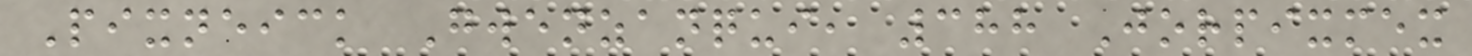Pixneick Gwenzanqui, 388 Jorpixmex
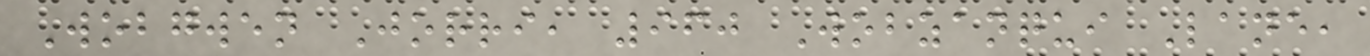Wobgwen Jorri, 960 Wobzanqui Lane,
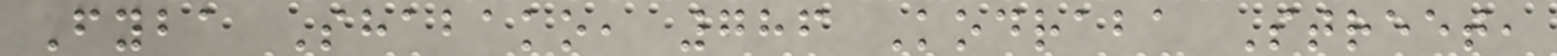Fyba Shabako, 786 Kodraba Street,
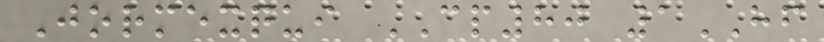Jormexqui CP80 1HF
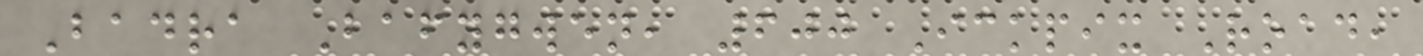Badra Bafygwen, 600 Ickpix Road,
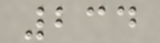234
